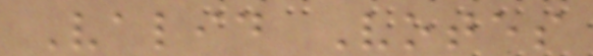Valid Votes
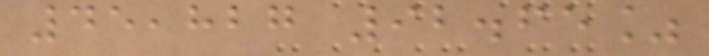45,827 92.65%
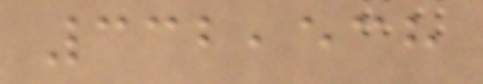332,538
